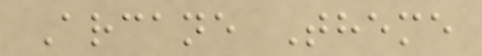Arcane Theme
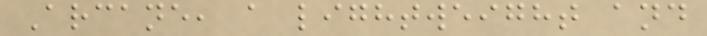Arcane, a lightweight and
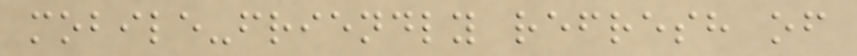mobile-friendly refresh of
